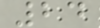24
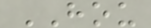HOU
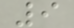9
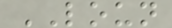LOUN
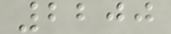2200
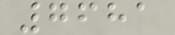7681
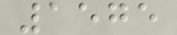1575
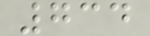734
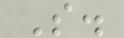S.
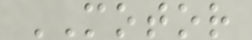MOTOR
